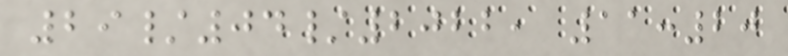29/04/2022, 11:20
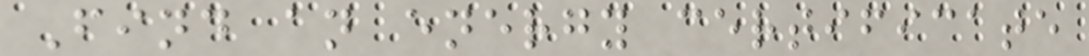Find an energy certificate
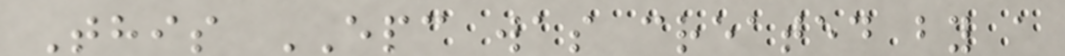This EPC was created by a
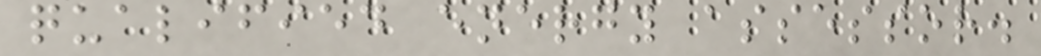qualified energy assessor.
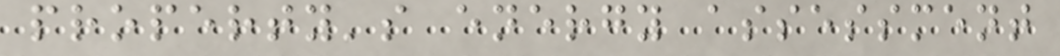property's energy assessment
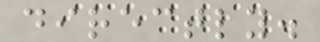directly.
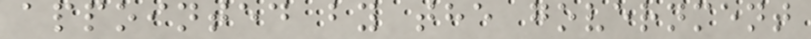appointed by the government
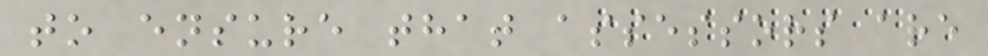to ensure that assessors are
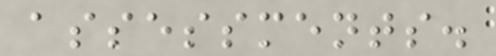assessments.
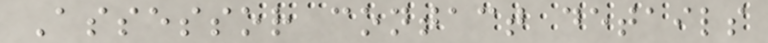Assessor contact details
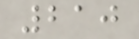210
